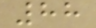88
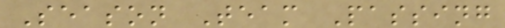Season Team Passing
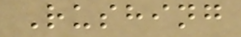Rushing
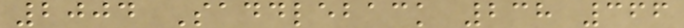2004 Saddleback 238 366
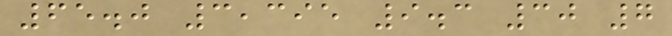65.0 3,395 9.3 30 7
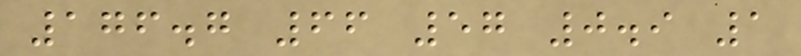176.7 66 57 0.9 1
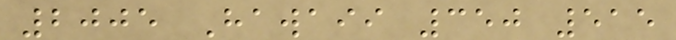2005 Hawaii 350 515
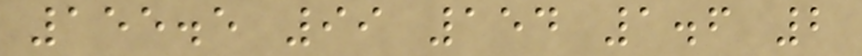155.5 99 154 1.6 2
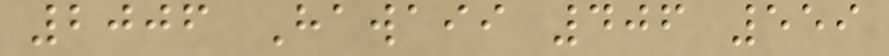2006 Hawaii 406 559
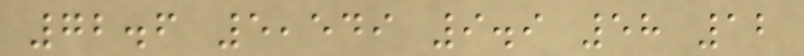72.6 5,549 9.9 58 12
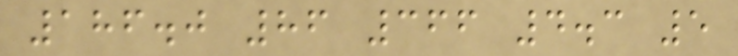186.0 86 366 4.3 5
